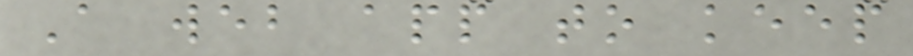A web app to keep
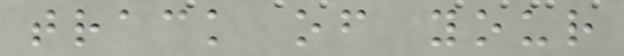track of your
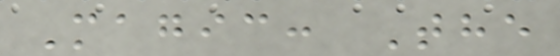Magic: The
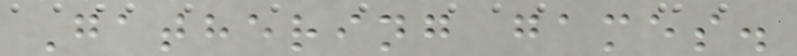Gathering games.
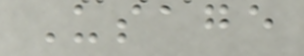Usage
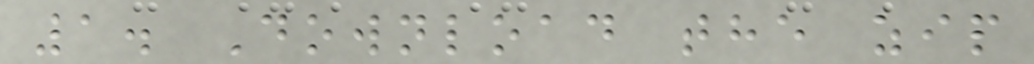1. Download the zip
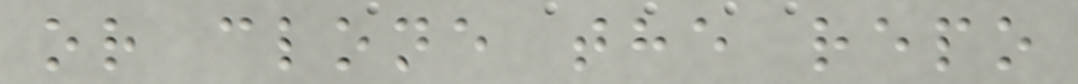or clone the repo
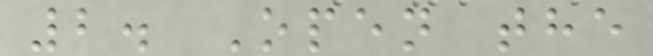2. Open the
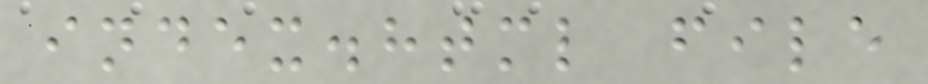index.html file
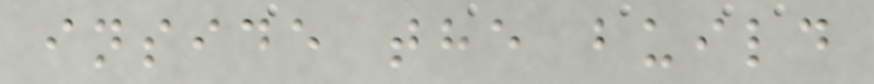inside the build
